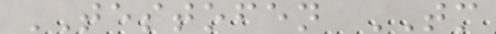TESTOFEN TM
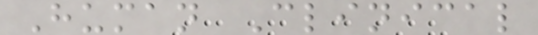Human Clinical
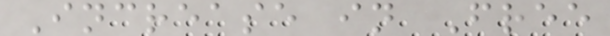Increase in Free
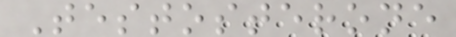Testosterone
